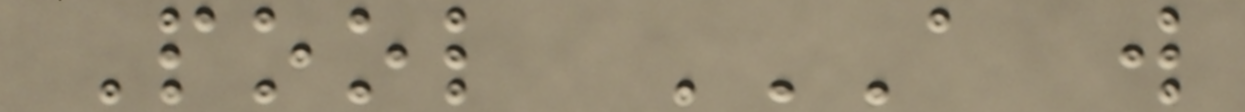Pool A W
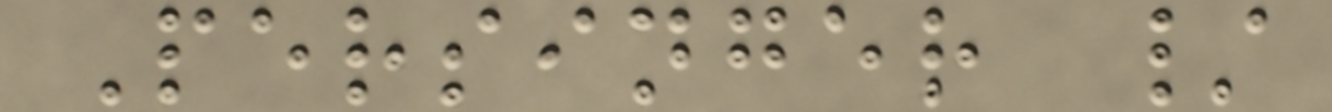Persinger /
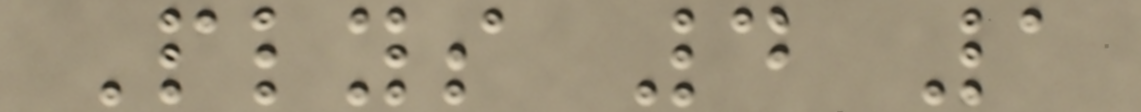Plys 4 1
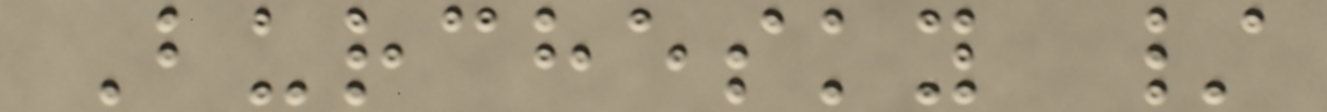Burchesky /
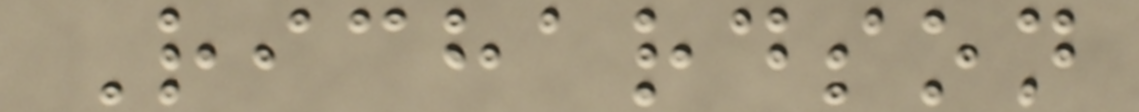Richardson
